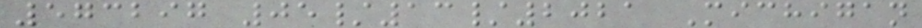573297 05/13/2021 Michigan
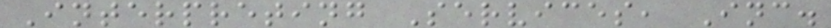Interpreting Services, Inc.
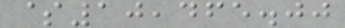$10,465.00
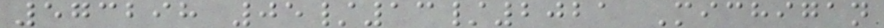573298 05/13/2021 Michigan
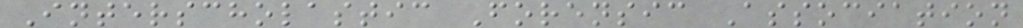Interscholastic Forensic Association
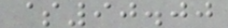$90.00
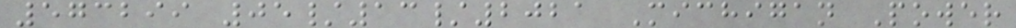573299 05/13/2021 Michigan Power
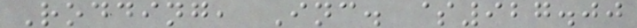Rodding, Inc. $927.00
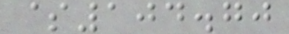$104.70
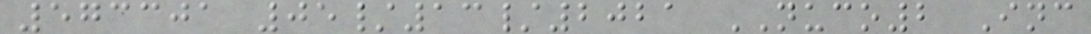573301 05/13/2021 NUCO2 Inc
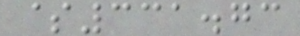$331.73
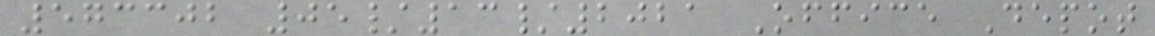573302 05/13/2021 Office Depot
